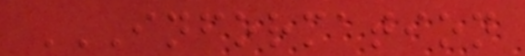INFORMATION
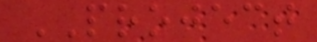PROJECT
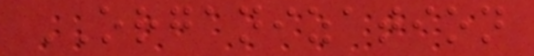ORGANIZATION
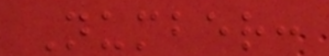Number:
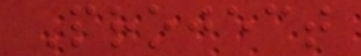Project
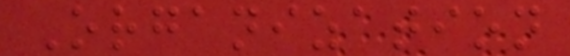Organization
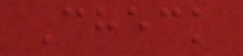Check
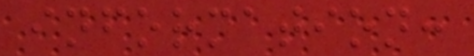information:
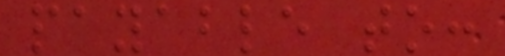payable to:
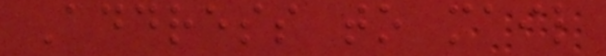Address to mail
